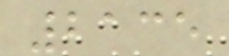2135
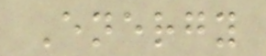Energy
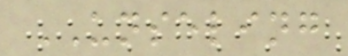UNSELING
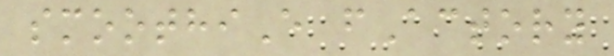smoothiE fActory
